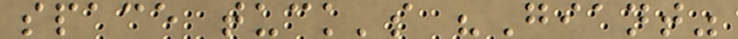space tuck's "Giant"
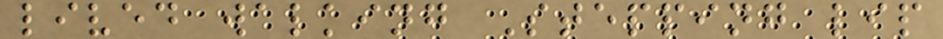lived walking Stepping lip
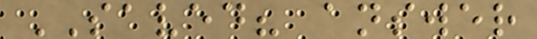SAVED? answer
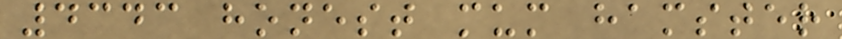4343 honest mum hamster
